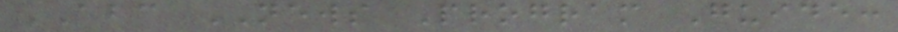ABC NEWS Program Guide:
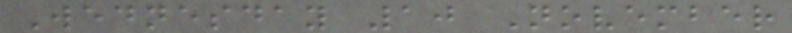Wednesday 10 November
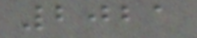2021
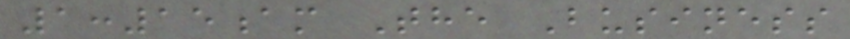1:15am The Business
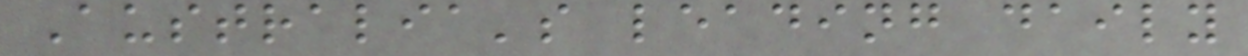Australia's leading daily
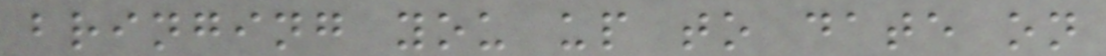bringing you up to date on
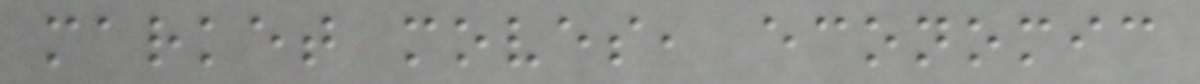market moves, economic
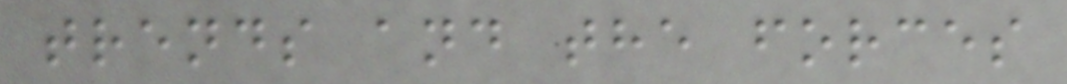trends and the forces
